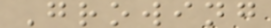Growing
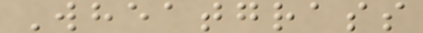Wheatgrass
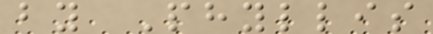by Phyllis
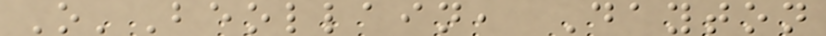O'Beollain, Dayton
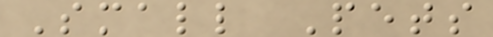Small Pets
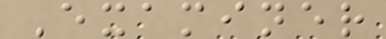Examiner
